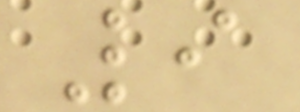9
